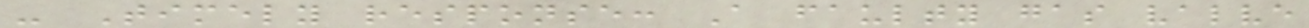- Timely response: A faulty gas valve
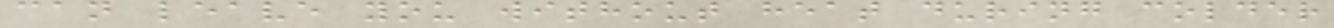can leave you without heat during colder
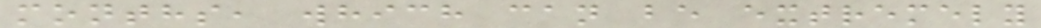months, which can be extremely
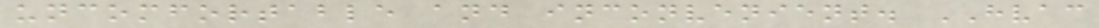uncomfortable and inconvenient. HVAC
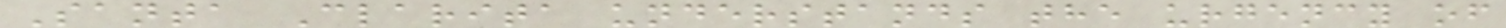Santa Clarita understands the urgency of
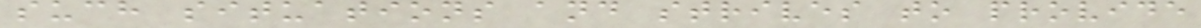such situations and strives to provide
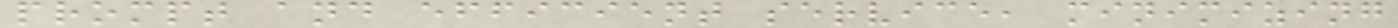prompt and efficient service, minimizing
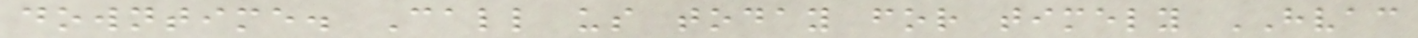downtime. Call us today for timely HVAC
